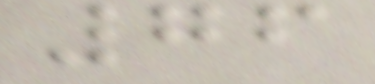76
